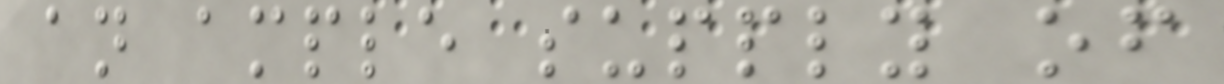an ample supply of
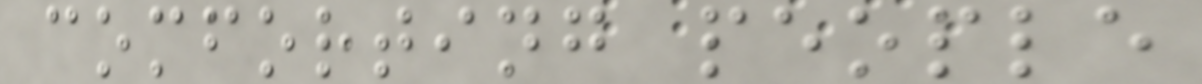comforting people
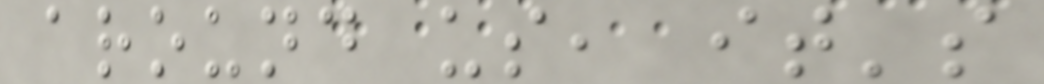around us, it's
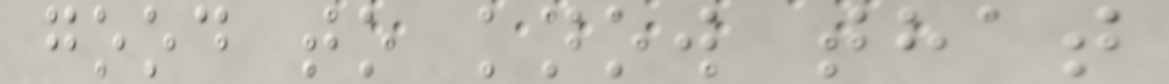good to know that
